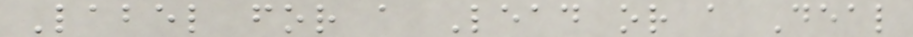Label for a Lead or a Deal
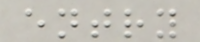entry
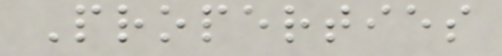Properties
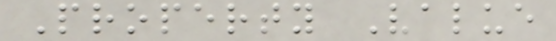Property Value
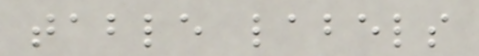table labels
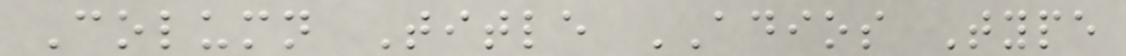Column Title ADIOS Type
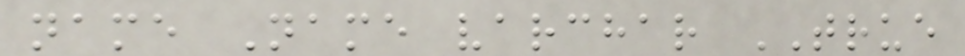name Name varchar TRUE
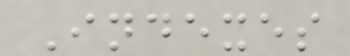Indexes
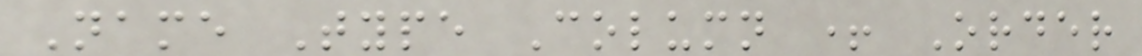Name Type Column + Order
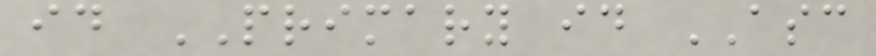id PRIMARY id ASC
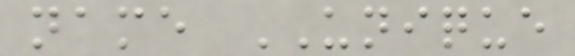name UNIQUE
